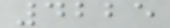4225
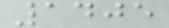1405
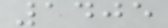1405
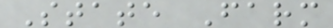State Farm
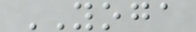YOGA
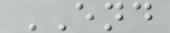END
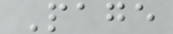Page
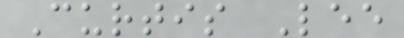Curtis Lee
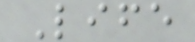Life
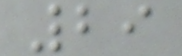29
